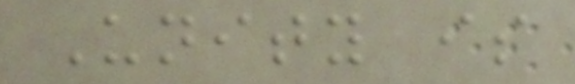Unity is
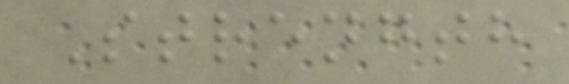Strength
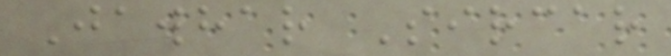Jawhar Sircar
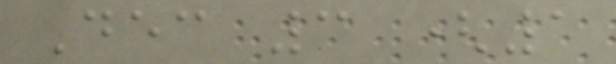Dec 3 (1
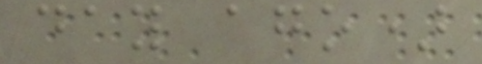day ago)
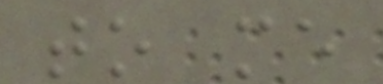to me
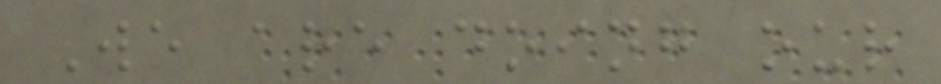We are doing our
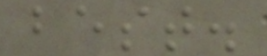best.
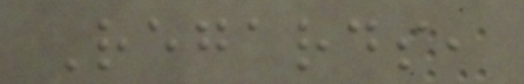Regards,
